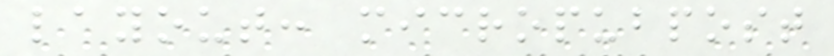layout: micropubpost
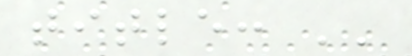title: ''
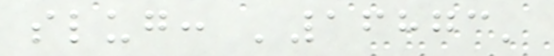slug: '16873'
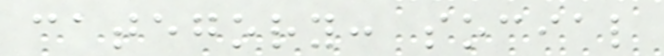category: social
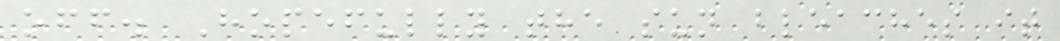off. Hopefully the sun bleaches it
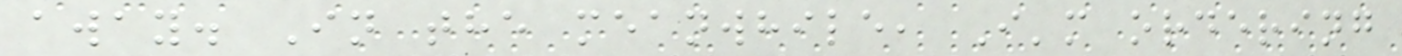away. In the meanwhile, I'm ordering
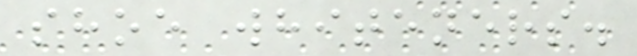shoe whiteners.
